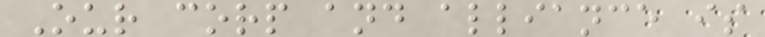Our corp and alliance is
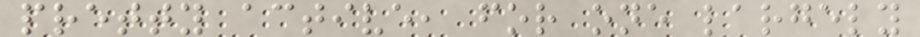pretty active, for one largely
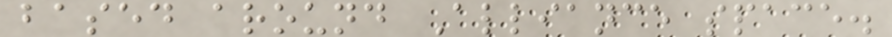based around Alliance space.
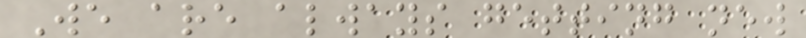We are always getting new
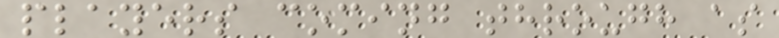players coming through as
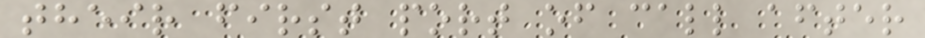their first port of call after
